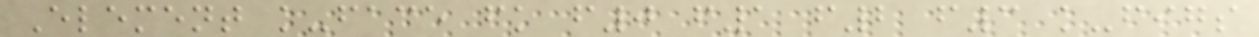Element k-face fk f0 f1 f2 f3 k-figs
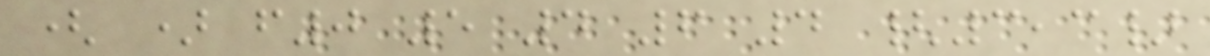( ) f0 5 4 6 4 {3,3}
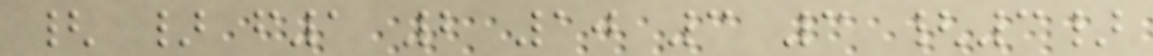{ } f1 2 10 3 3 {3}
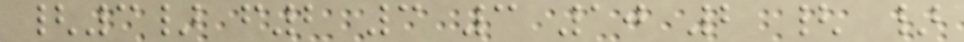{3} f2 3 3 10 2 { }
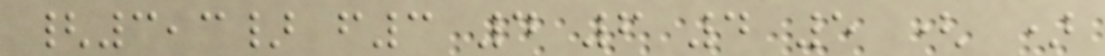{3,3} f3 4 6 4 5 ( )
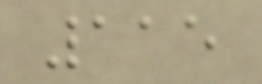115
